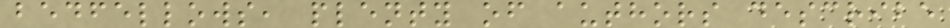bedfellows, plenty of authors describe
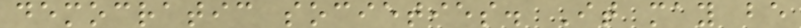democratic societies. It may be
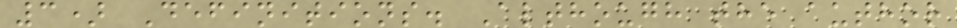3) Definitions. Although the author
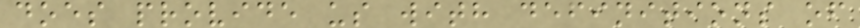does provide us with definitions of
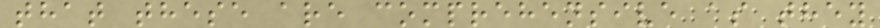that these are comprehensive as they
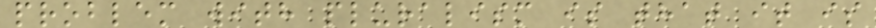problem with pluralism is that it is
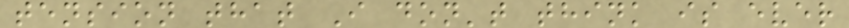tension that I don't think is ever
